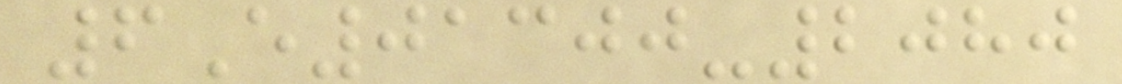6E01300-2080
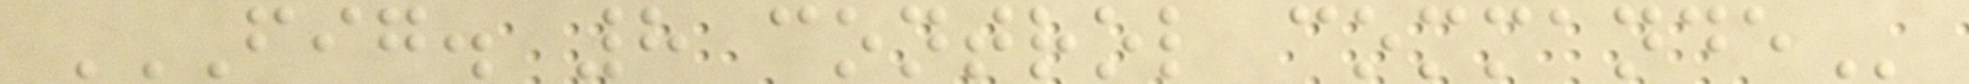FIG. 8 CONTROL COMMANDE
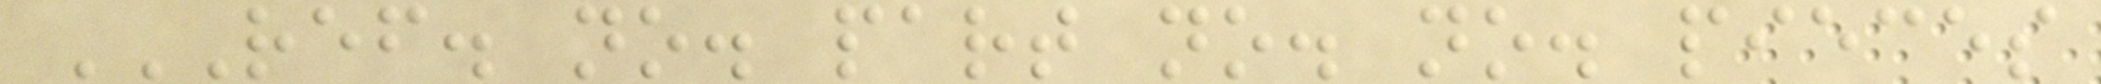REF. NO. PART NO. NO. PIECES
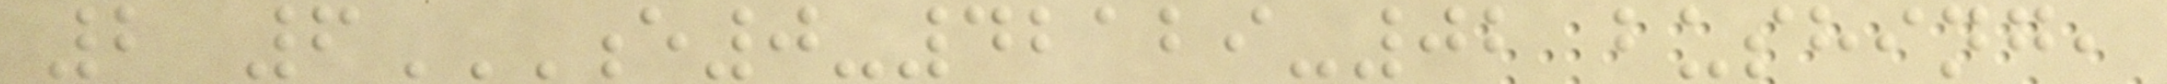2 6E0-42129-02 BUSHING,
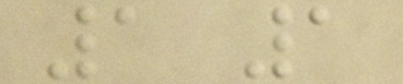1 1
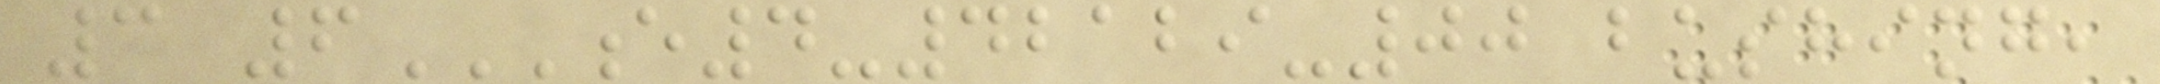3 6E4-42129-00 BUSHING,
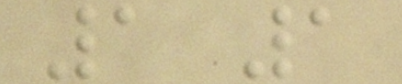1 1
